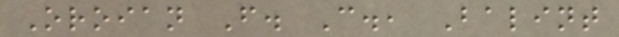Oroian F. C., Balint
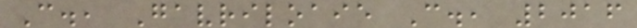C., Gavriloaie C., 2016
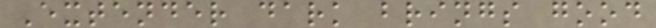Extender dark brings good
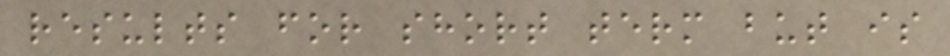results for short term but is
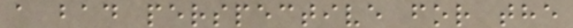a bad perspective for the
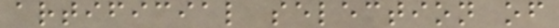artificial selection of
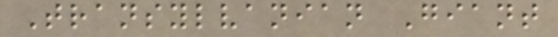Transylvanian Giant
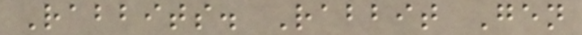Rabbits. Rabbit Gen
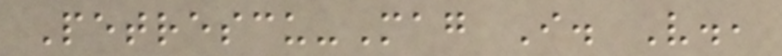Petrescu-Mag I. V.,
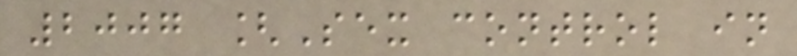2007 [Sex control in
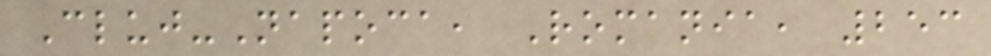Cluj-Napoca, Romania, 253
